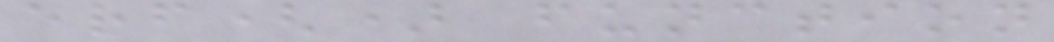erf() function
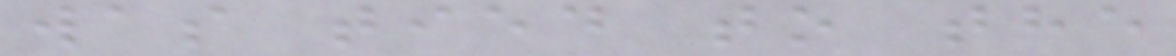was tied to the
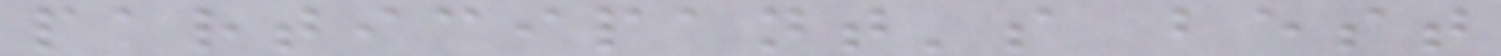participant's best
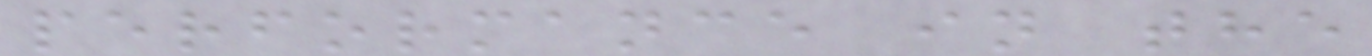performance in the
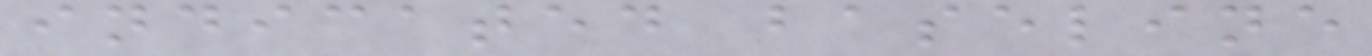indicated baseline
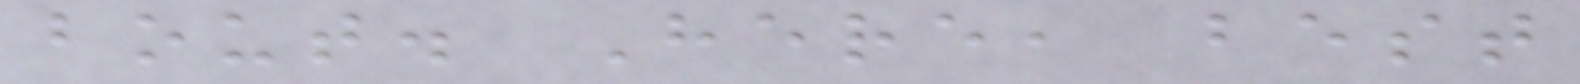bout. Here, best
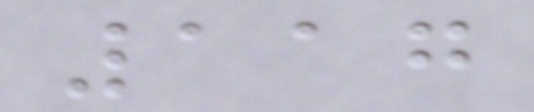117
